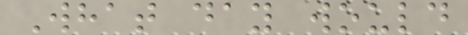What day would
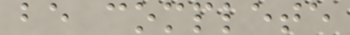be complete
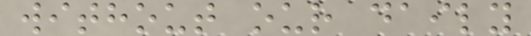without our daily
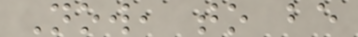Now, to be
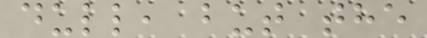dull, but the
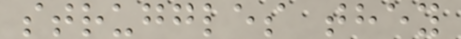struggles they
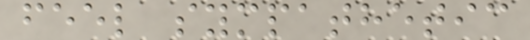feel sympathetic
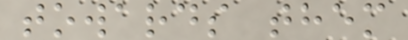towards them
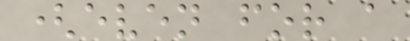(even for a
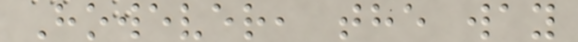However, the way
